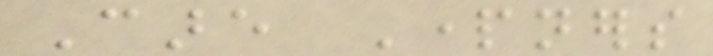Care Partners
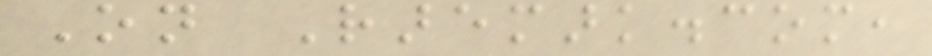On Raremark.com,
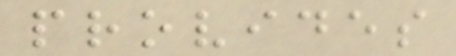provides
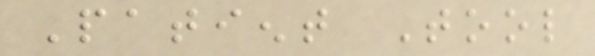Patient Tool
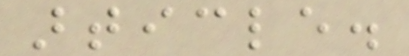article.
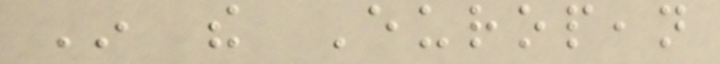In the European
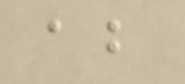about
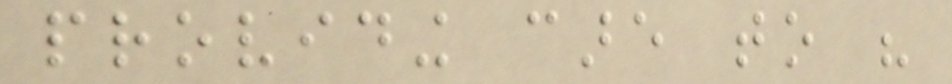providing care to his
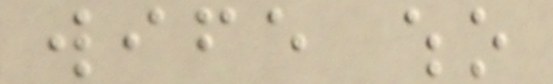wife who
